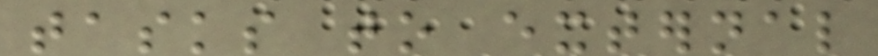tasks to external
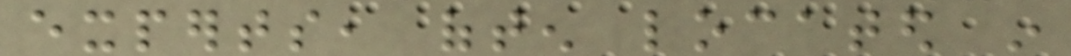experts, often located in
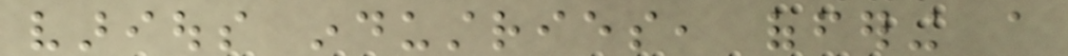various industries, offering a
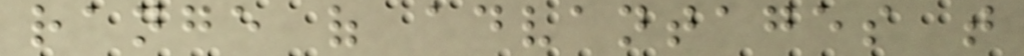range of advantages that
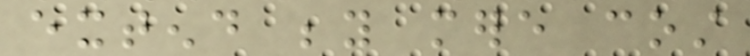extend beyond mere cost
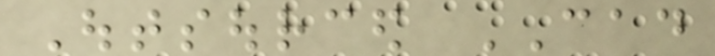Outsourced CAD
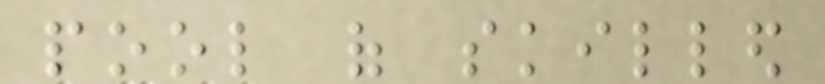pool of skilled
